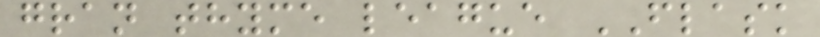gran thyme league FLASK
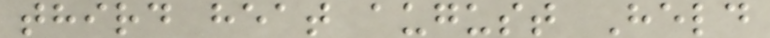third heat august Held
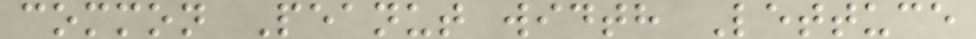common Peanut width Lettuce
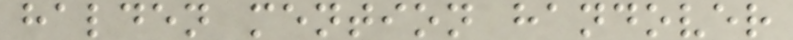halden mention handover
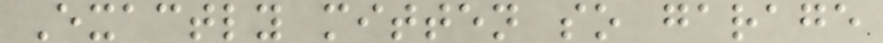Exactly mitten so garage
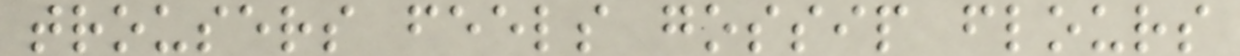trousers feels gossip flours
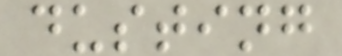dusting
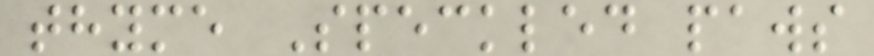thyme Speckled paws
